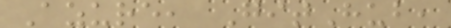Azure, GitHub,
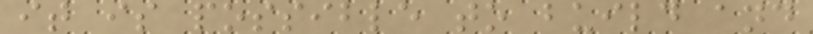it is possible to build and
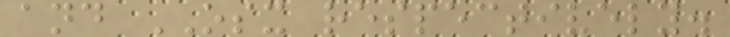and OSX respectively.
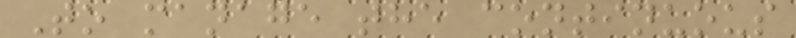To manage the continuous
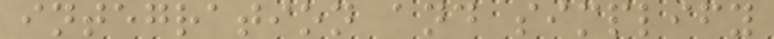integration and simplify
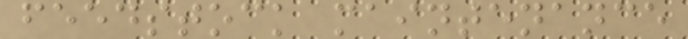feedstock maintenance
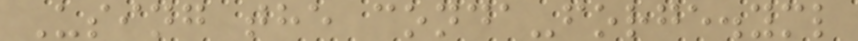Using the conda-forge.yml
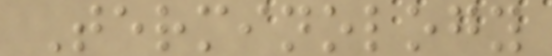Terminology
